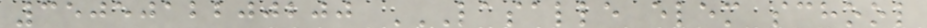3505012200200 LASALLE ELEM SCHOOL
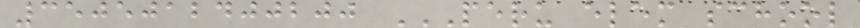3505012400200 PERU ELEM SCHOOL
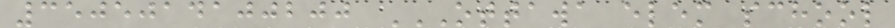3505014100200 OTTAWA ELEM SCHOOL
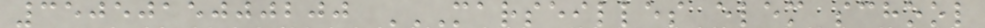3505015000200 MARSEILLES ELEM SCHOOL
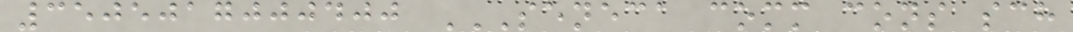3505017000400 SENECA COMM CONS SCH
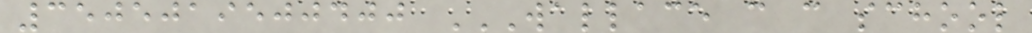3505019500400 WALLACE C C SCHOOL
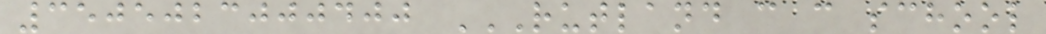3505023000400 RUTLAND C C SCHOOL
